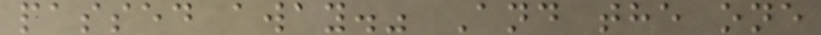passed away." And the one
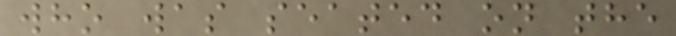who was seated on the
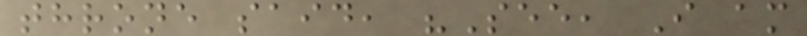throne said, "See, I am
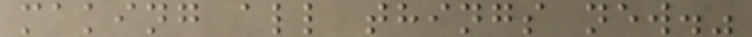making all things new."
